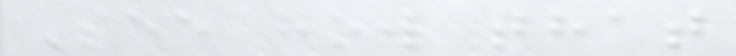See how that
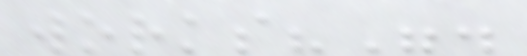works?".
